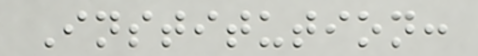Institution:
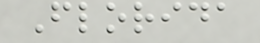Florida
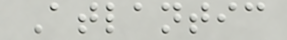Atlantic
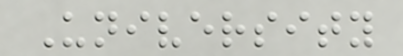University
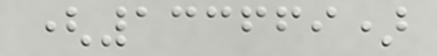(133669)
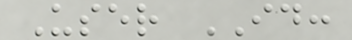User ID:
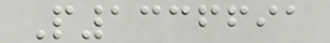P1336691
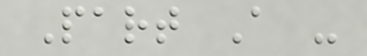Part A -
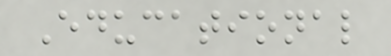Educational
